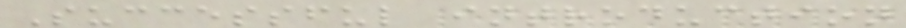Successful introduction
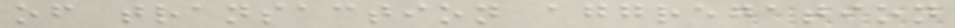of transaction aggregation
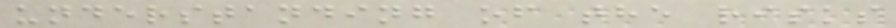understanding of the risks
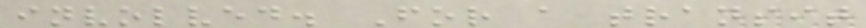involved. For a transit
